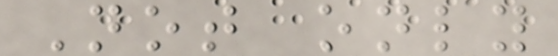Not only
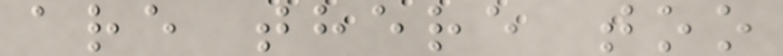are there too
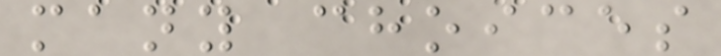many choices
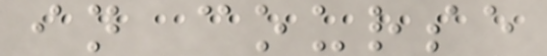in course
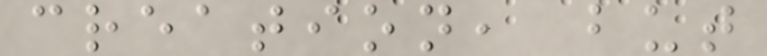creation, but
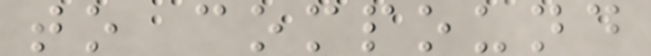to compound
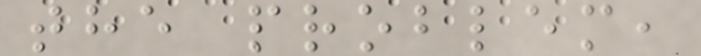the problem,
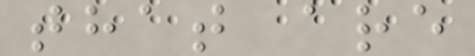that are
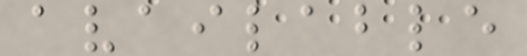available
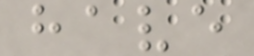have
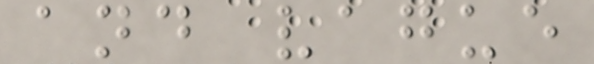and vague
